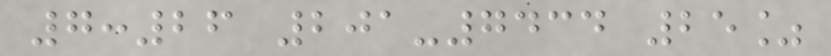7:26 201-7434 25%
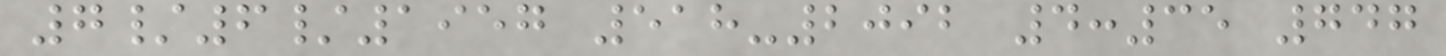7/6/1957 518-2092 4:35 747
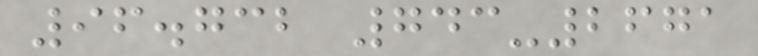96.732 743-2671
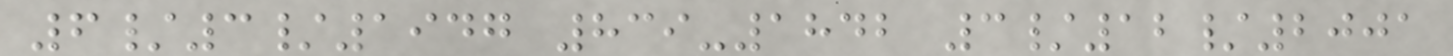6/3/1947 839-1842 3/12/2001
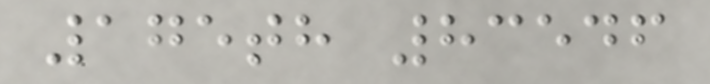175th 83546
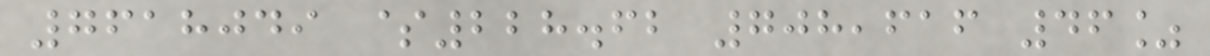7618049 $228.62 708,616 46%
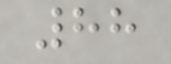88
